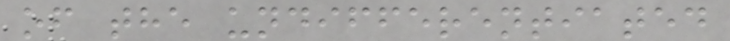of the undifferentiated
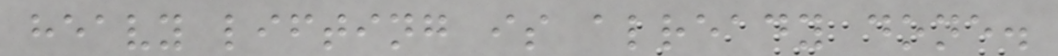heavy lifting is already done.
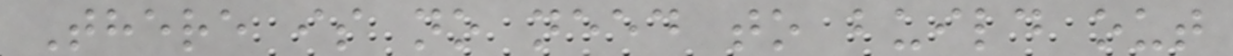There is no need to build out
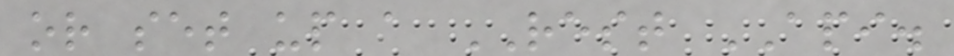or set up a REST API.
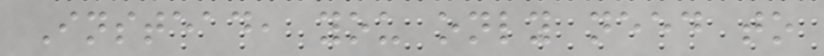Instead, you only need to
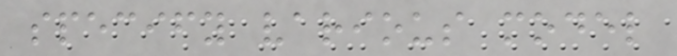specify various model
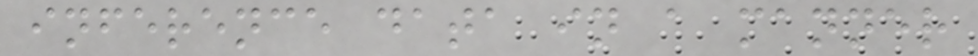inference data in a manner
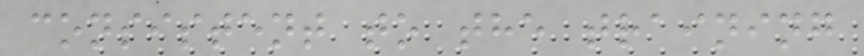consistent to the training
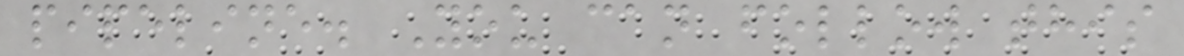pipeline. You can follow this
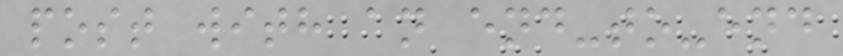post with an end-to-end
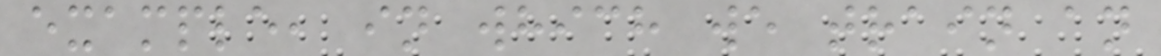example, in which we train an
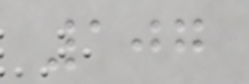107
